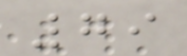79
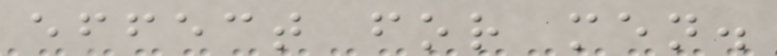effect for men.
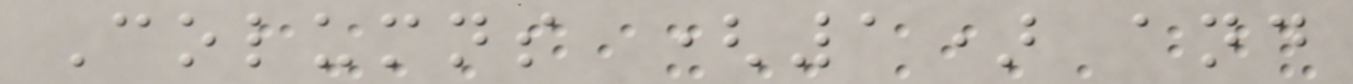Columns (1) and
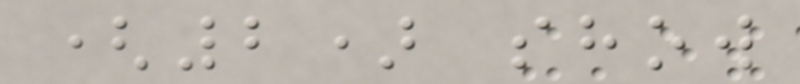(2) show
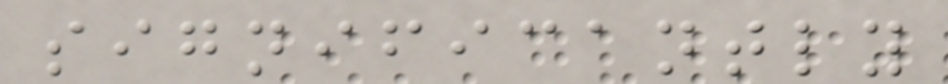significantly
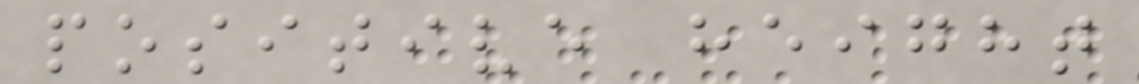positive height
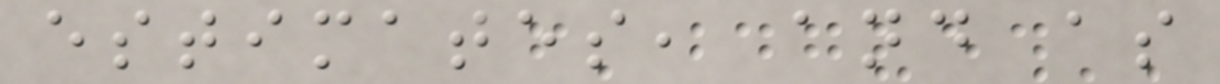estimates, and as
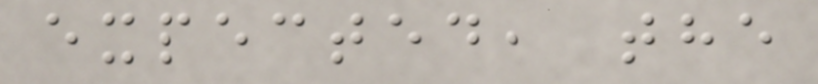expected, the
